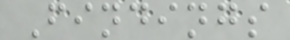Findings
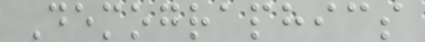Demographics
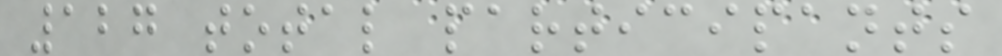127 total participants
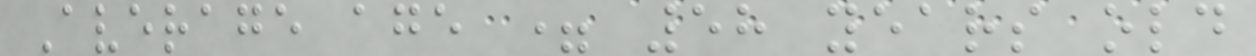Average age = 58 years old
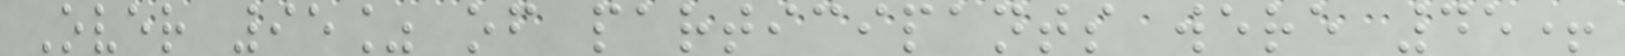Over 95% of participants were 45+
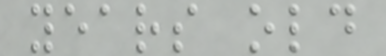years old
